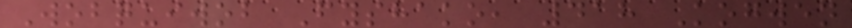Wobquiwob Fyshako, 418 Kogwen
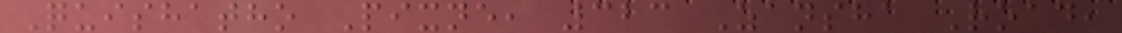Quishatho Pixne, 323 Zansha Road,
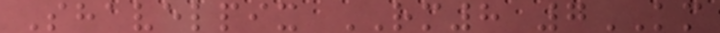Shavelpix RM8 7KM
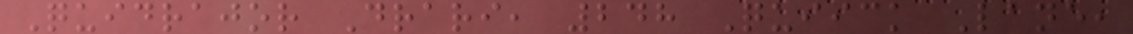Quidrajor Drari, 248 Quiick Lane,
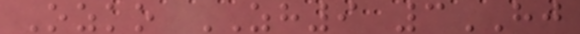Ozko ZH9 3HJ
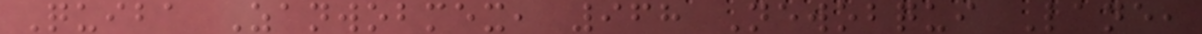Quiba Zanwobmex, 968 Newobqui Lane,
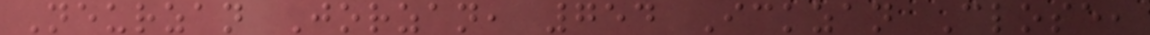Neurzan Jorzan, 754 Ickzan Close,
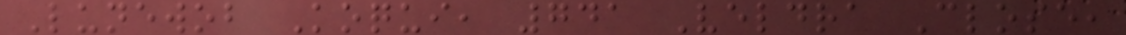Lunewob Koqui, 741 Veldra Close,
